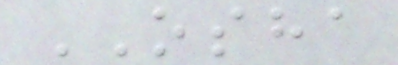OSHA
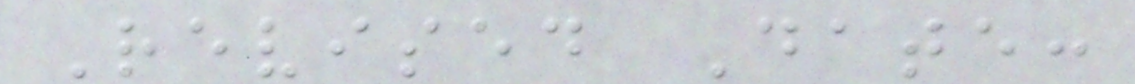Revised Date:
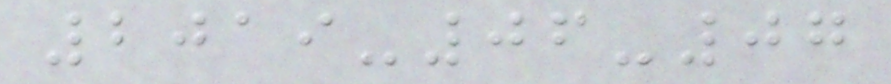2019-06-07
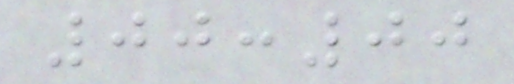00:00
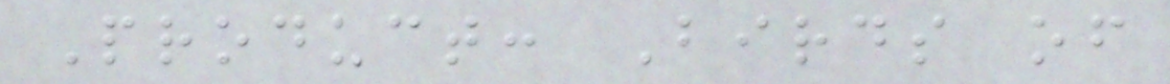Product: Birds of
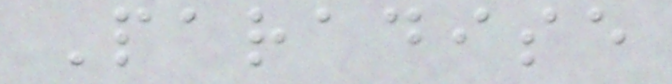Paradise
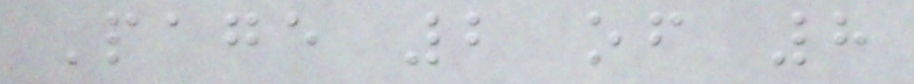Page 2 of 8
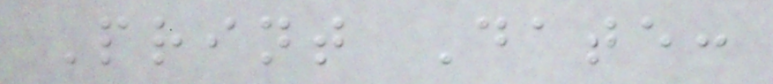Print Date:
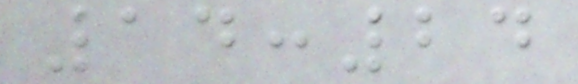14:24
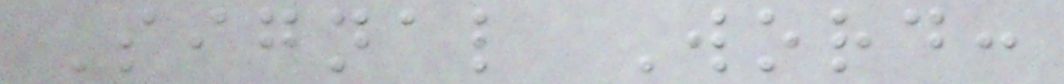Signal Word:
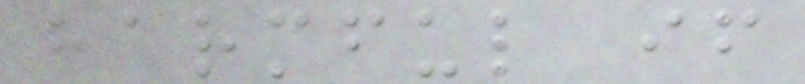harmful if
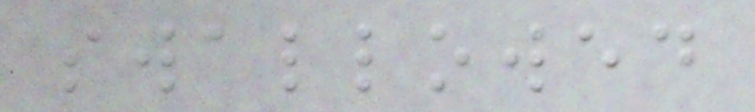swallowed
